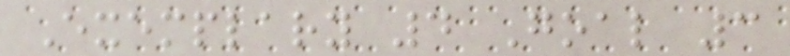Exemplary 4 Goal 3
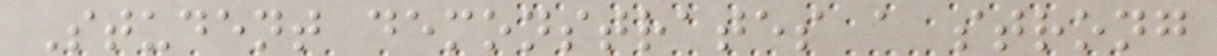Student demonstrates a strong
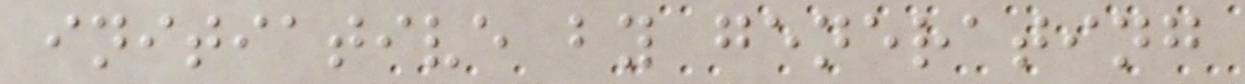initiative by generating
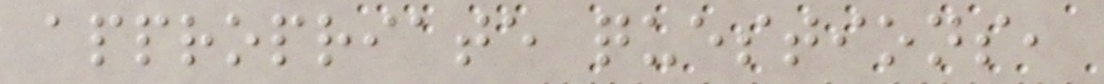appropriate questions,
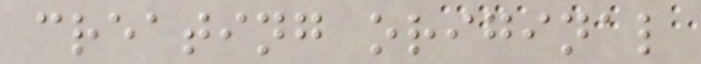creating original
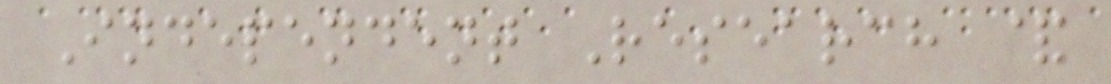Independent Research &
